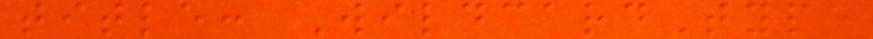title: WildcardType
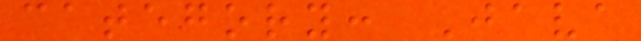category: Java
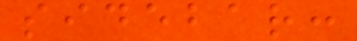sidebar:
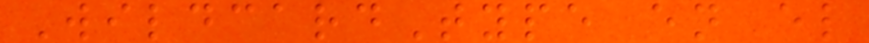WildcardType en el
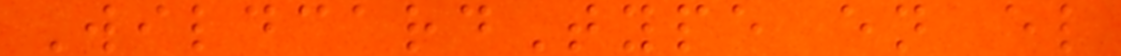WildcardType en el
